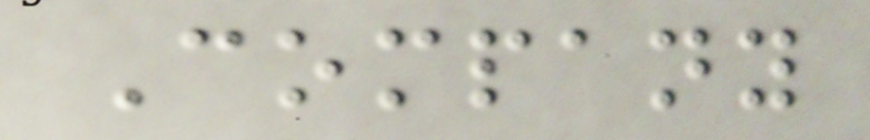Company
